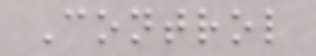Control
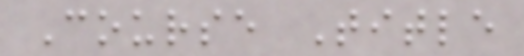Course Title
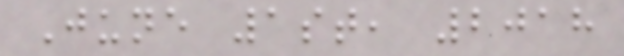June 1st, 2018
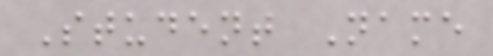Student Name
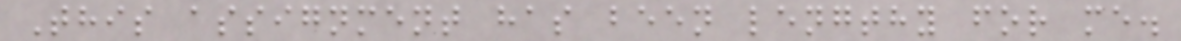This assignment has been lengthy for me.
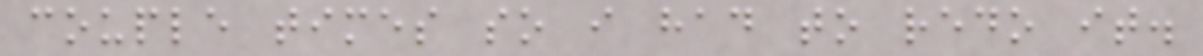couple times so i had to redo it.
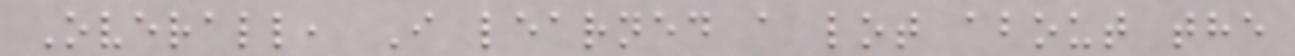Overall, I learned a lot about the
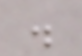.
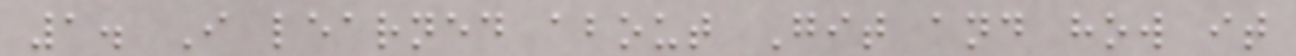1. I learned about Git and how it
